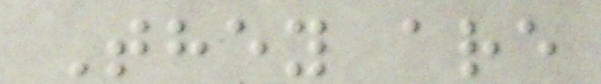They are
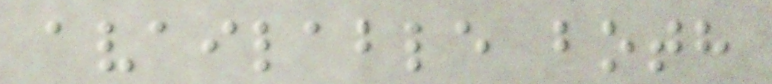available both
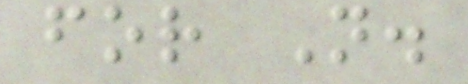for N.
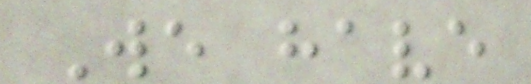We have
